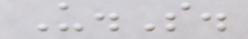U.S.
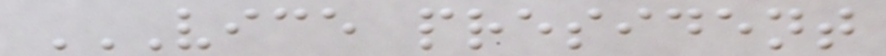VICE PRESIDENT
